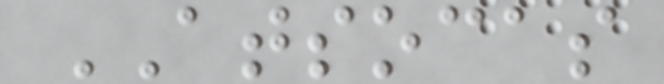ATSOCAS
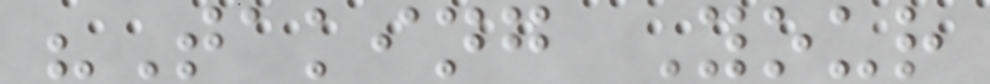"Taking Your
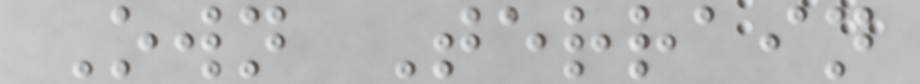Own Terrain
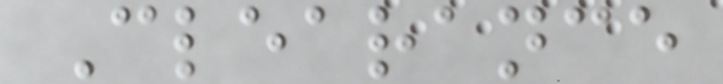Clearance
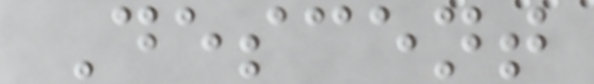Descent
